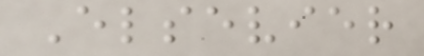Elsevier
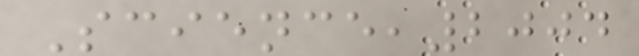Science,2004
